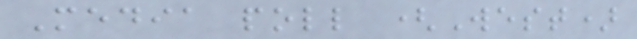Media poll (West)
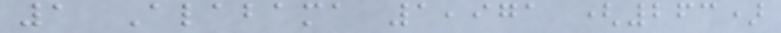1 Alabama 1,971 (263)
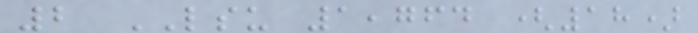2 LSU 1,764 (18)
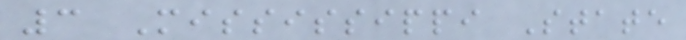3 Mississippi State
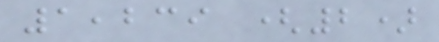1,239 (2)
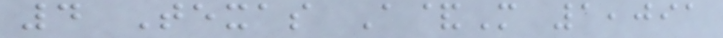4 Texas A&M 1,091
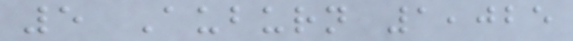5 Auburn 1,025
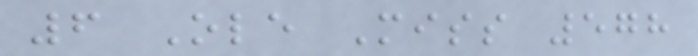6 Ole Miss 578
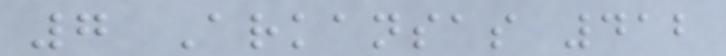7 Arkansas 412
